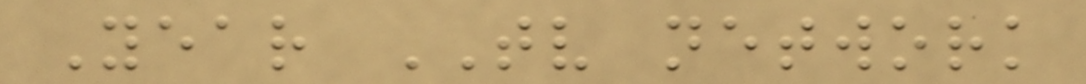Year TV network
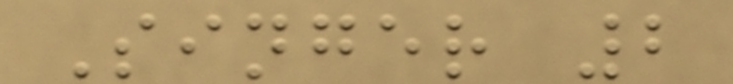Singer 2
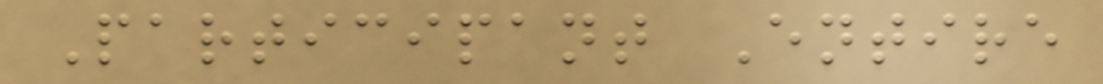Participant Entire
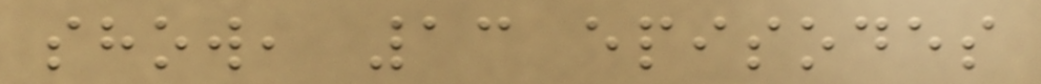show, 13 episodes
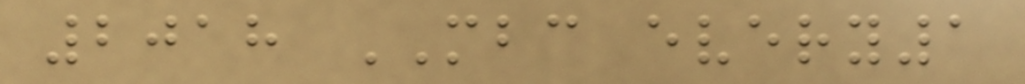2018 MBC every1
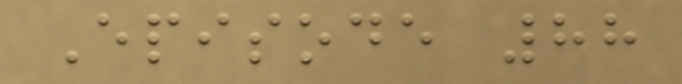Episode 88
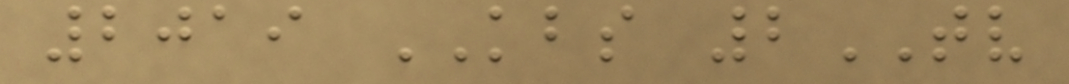2019 KBS 2TV
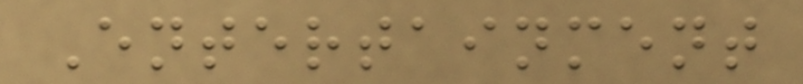Entertainment
